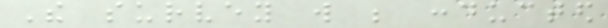The survey will be conducted
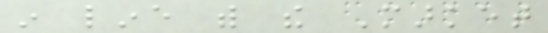in line with the Market
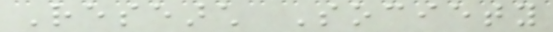Research Society
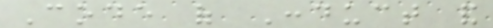Code of Conduct and
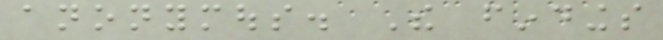anonymous. The findings
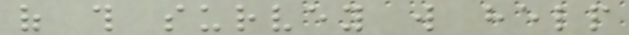of this survey will help
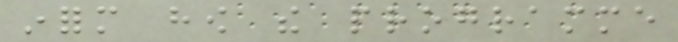inform how the programme
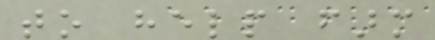to help farm
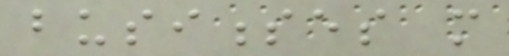businesses more
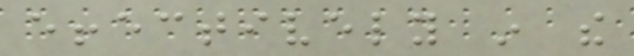effectively in the
